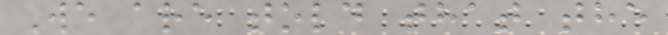We are told that the
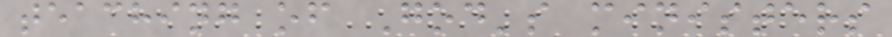teaching of God's ministers
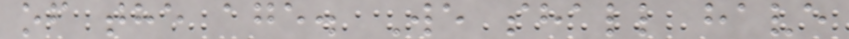of the age. We shall have
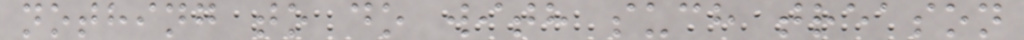nothing to do with such treason
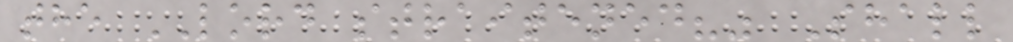the LORD straitened?" Shall
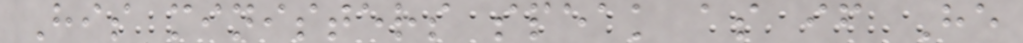His ministers speak as if He
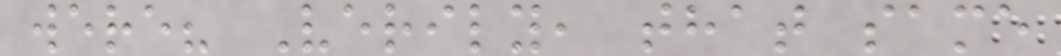were? Verily, that same
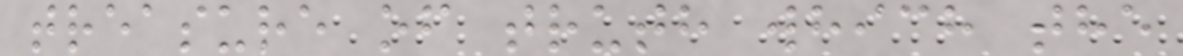treasure of truth which the
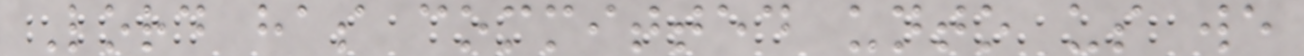Lord has committed unto us we
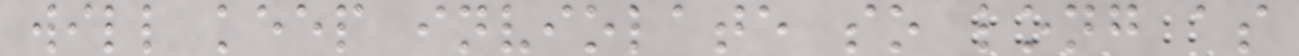will keep inviolate so long as
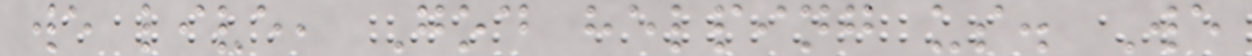we live, God helping us. We
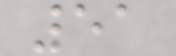51
